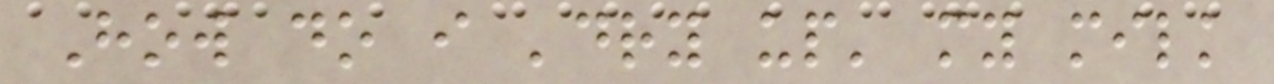How do i 'dry up' my milk
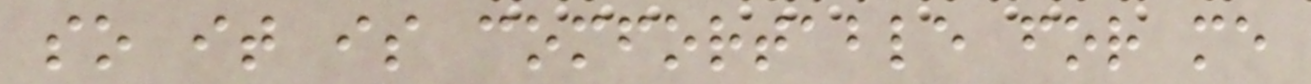so it is comfortable for me
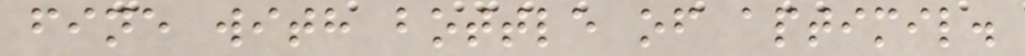fine with bottle of aptimil.
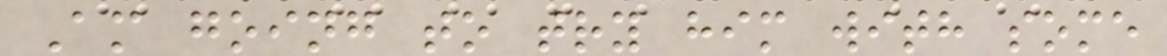Am going to try him with some
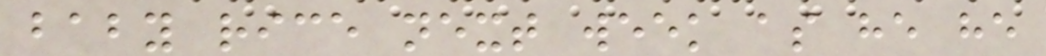baby rice next week as he he
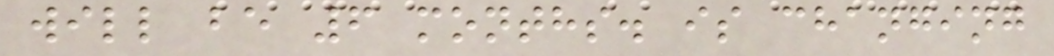will be 6 months. is changing
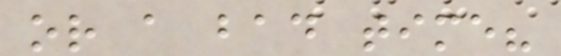or a bad time?
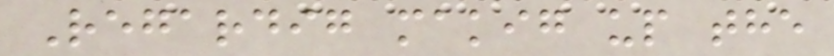Regardig makig up the
